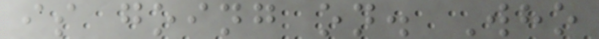is going on. Who
